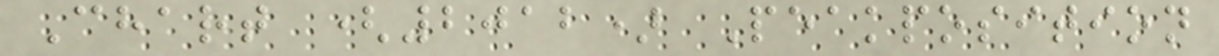Chart (2012) Peakposition
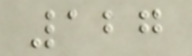127
